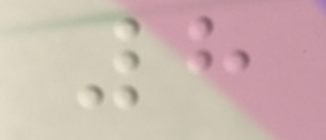8
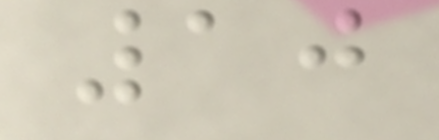10
